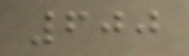600
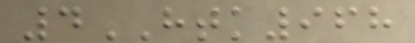4HTK968
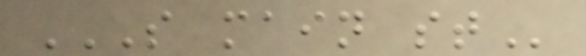S MAIN ST
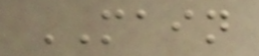MAIN
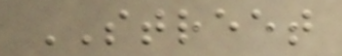STREET
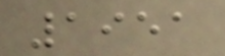1951
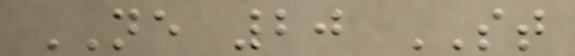NE 20 ST
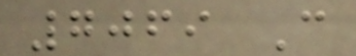7069 C
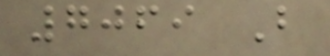7069 B
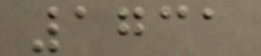1731
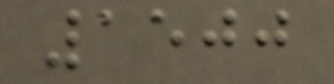1500
